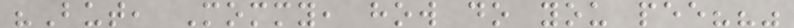"But, Mommy, how do you pee??"
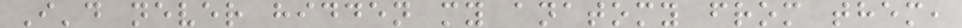I'd never hidden my anatomy from them,
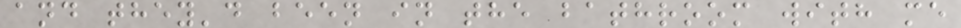and they'd been in the bathroom with me
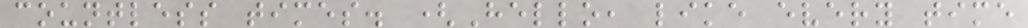countless times. (Hello, like every time
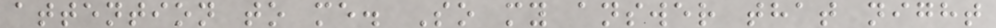attention to me. So my answer that night
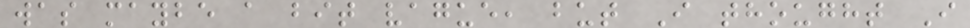was maybe a bit vague, but I thought I
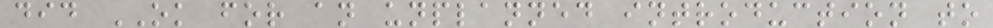did OK for an unplanned introduction to
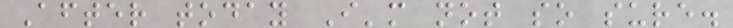After today I'm not so sure.
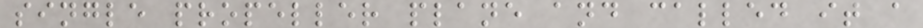single propeller plane and called it a
